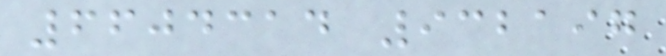6604314 932197
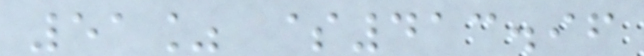51% $413.96
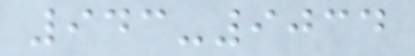943-9034
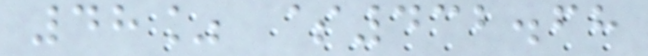48% $432.68
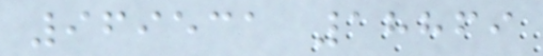969531 18869
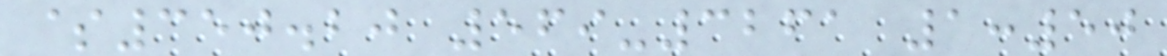$350.20 569-3261 1:50
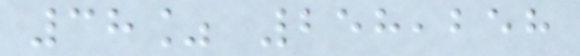38% 258,258
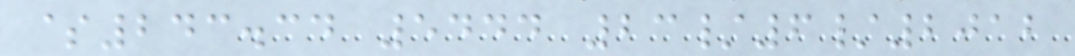$243.34 5444 23/6/2012
